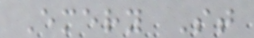Emery St
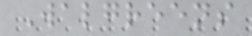Walgreens
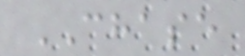CHASE
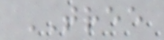TREE
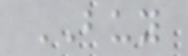BUY
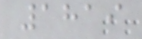1819
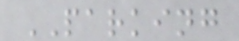PARKING
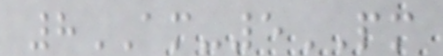8AM-5PM
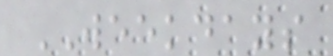WEEKDAYS
